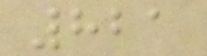821
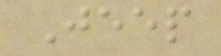Jeep
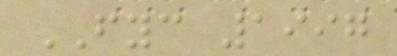FYC 1997
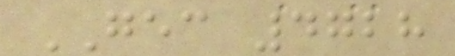GEC 4728
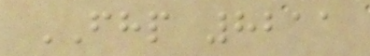FHP 8211
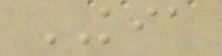KIA
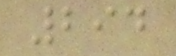294
